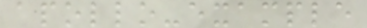apollo-example
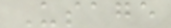Usage
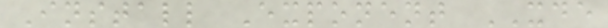Install Exponent XDE
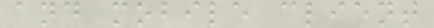and mobile client
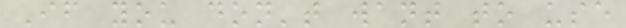If you don't want to use
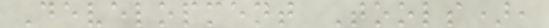Development Tools),
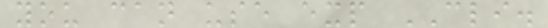you can use exp CLI.
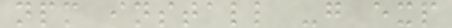npm install -g exp
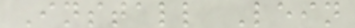Install Lein
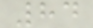84
